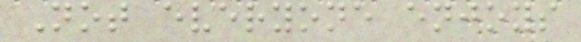Not everyone enjoys
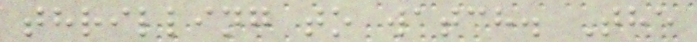thrilling to watch. The
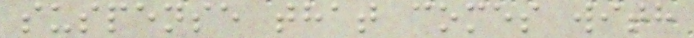suspense that comes with
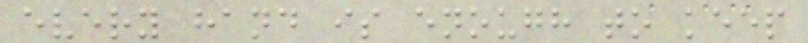every hand is enough to keep
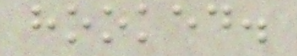hooked.
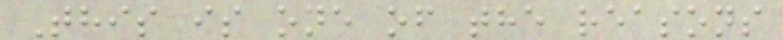This is one of the reasons
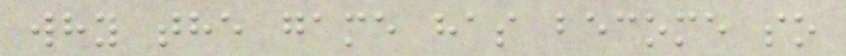why the game has become so
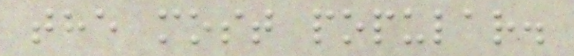the most popular.
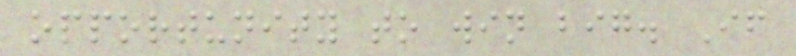opportunity to win big. If
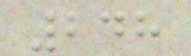248
